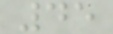45
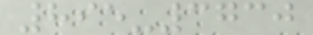895-3730
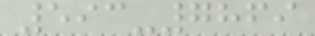593-7869
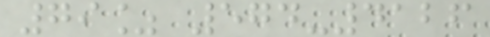79% 574-4126
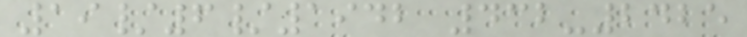19/6/1942 432-2425
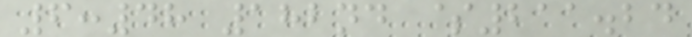6:48 182nd $211.24
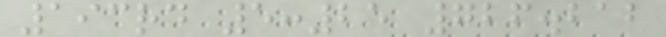193rd 5:25 726.212
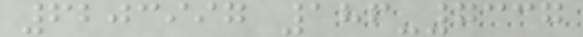6203997 186-7337
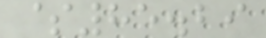$85.29
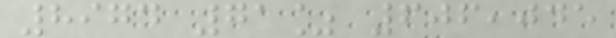8974 71% 606,045
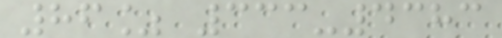86% 333-4383
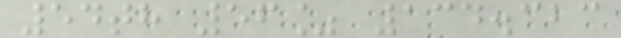54th 56% 134.323
